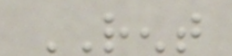RENT
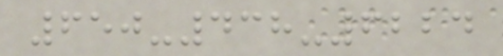650-438-6224
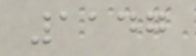1147
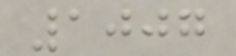1007
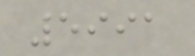5991
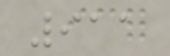911
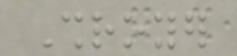Shroyer
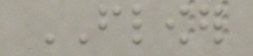FLOWER
